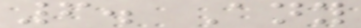6. Any
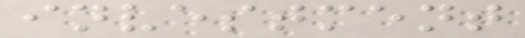investment
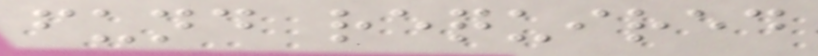fund required
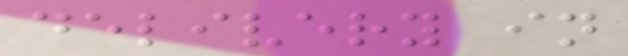delivery in
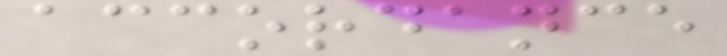accordance
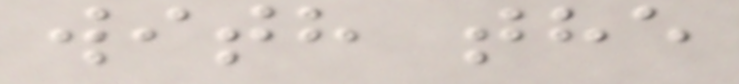with the
